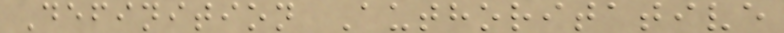Definition Authoritative
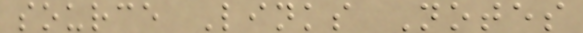source Links Notes
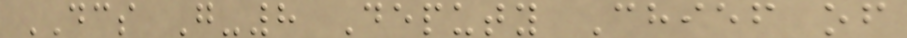DCS G-8 Deputy Chief of
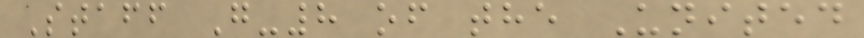Staff G-8 of the United
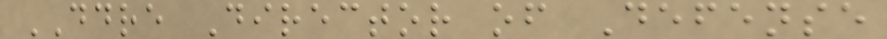DDRE Director of Defense
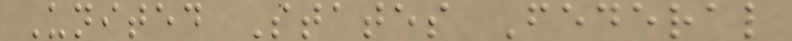United States Federal
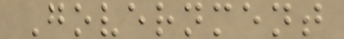Government
